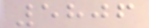5806
